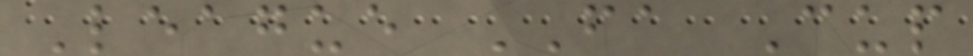League FA Cup
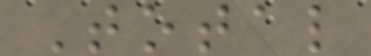Total
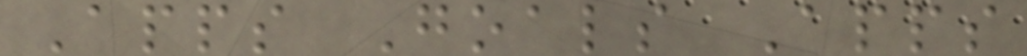Apps Goals Apps
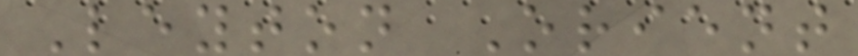Leyton Orient
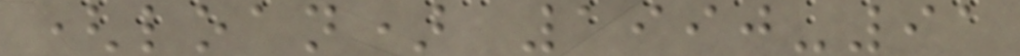(loan) 1990-91
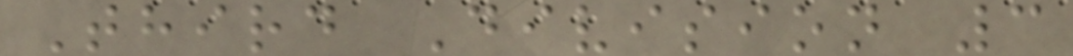Third Division 3
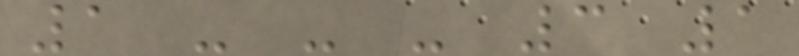1 - - - 3 1
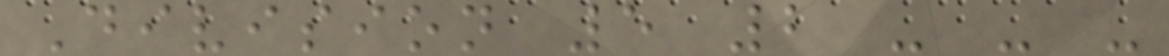Division 5 2 - - -
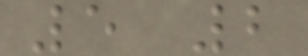5 2
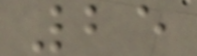25
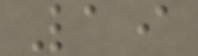19
